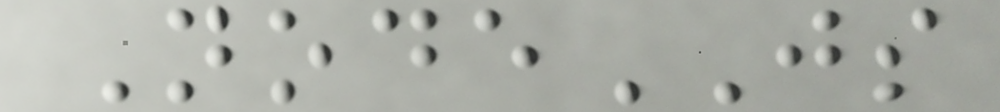NodeJS
